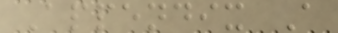Appendix A
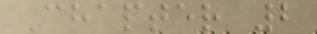Chapter 2
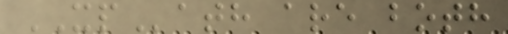XPath are both
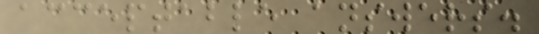acceptable answers.
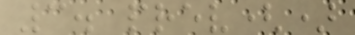3. prev()
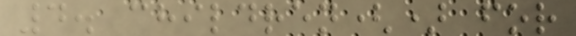4. children() for
